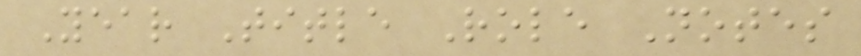Year Title Role Notes
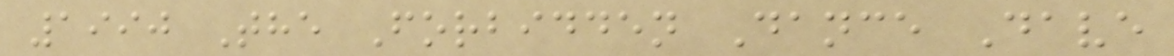1990 The Forbidden Dance Dave
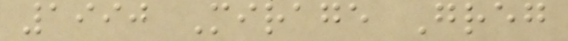1990 Mirage Greg
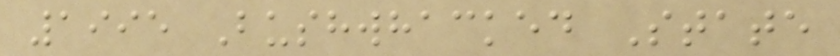1995 Bushwhacked State
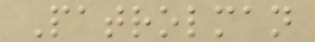Patrolman
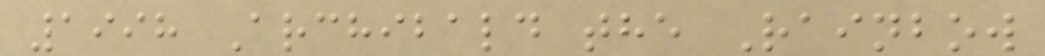1998 Archibald the Rainbow
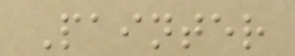Painter
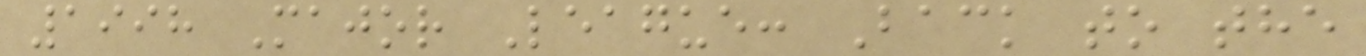1998 Major League: Back to the
